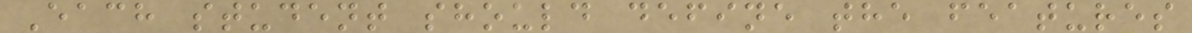Each student should define the features
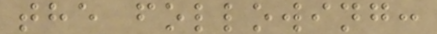the following:
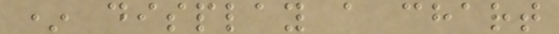* display a chart
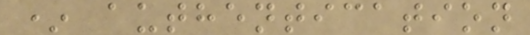* authentication
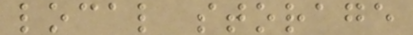local storage
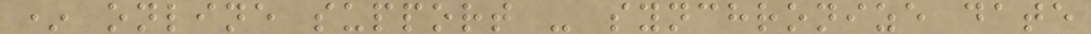* online support - synchronize date
